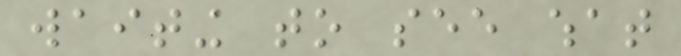waiting to see what
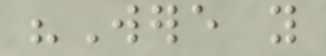"Were you
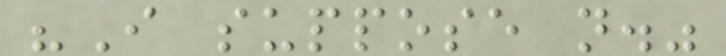"I suppose not."
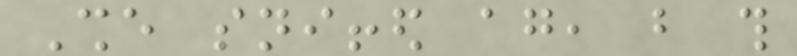She sniffed again, but this
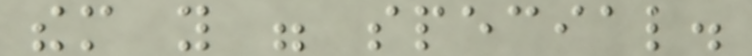them you were special.
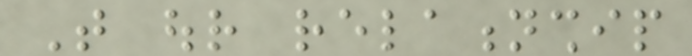That our relationship
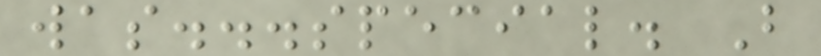was...special. But
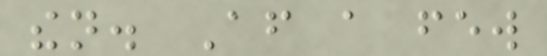then. After a few
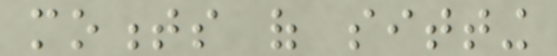moments of sitting
